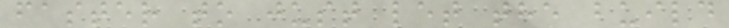faster to just let the build
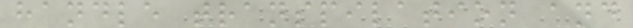handle transpilation and
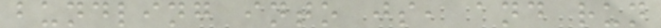bundling into js, and run
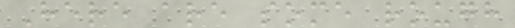Here are some rough
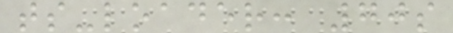ts-loader: 70s
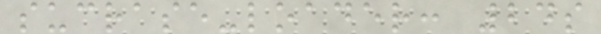sucrase-loader: 24s
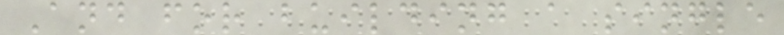And for building a single
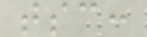tsc:
